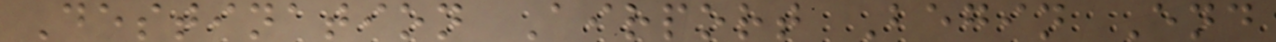Destination Airport Begin End
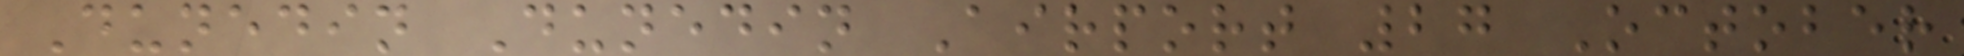Dunedin Dunedin Airport 27 October
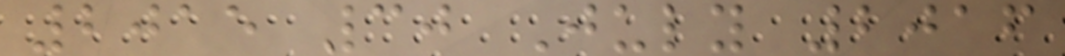2015 30 July 2016
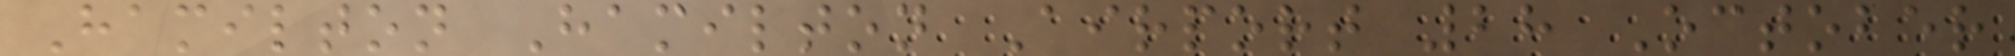Hamilton Hamilton Airport 28 October
